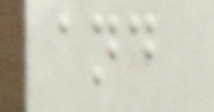and
